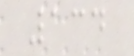134
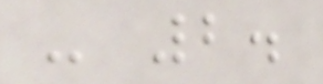- 2.
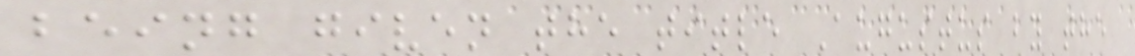being given the title Augustus by the
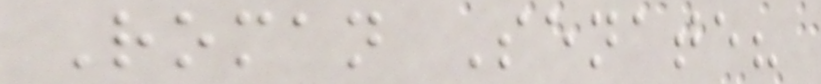Roman Senate?
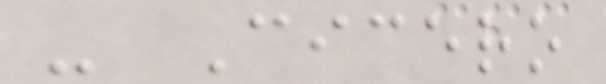- Cicero
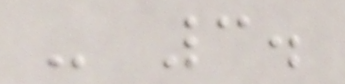- 3.
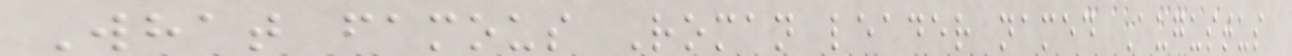What famous Roman leader named Augustus
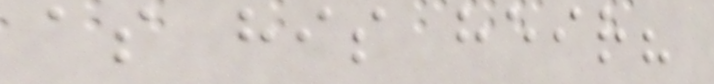as his heir?
